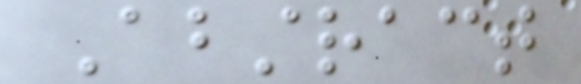Abstract
